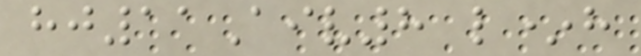hj11Aiv8 l*h
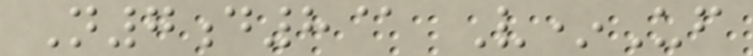N7d8@ V*Uf
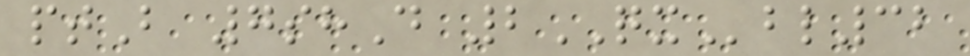ptB 7shD 2QXbl32
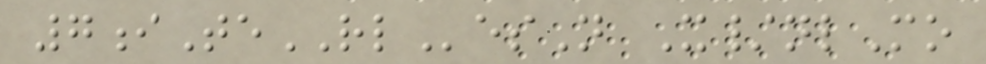7iTeRLesN X/nlMo
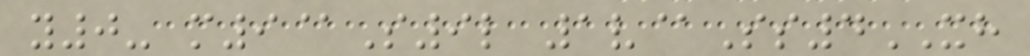y0- m9@S9l 1v@Ss4XH
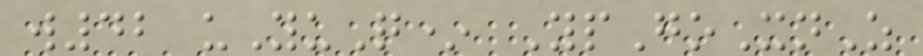w42 uYuQ* YpGoXnZ
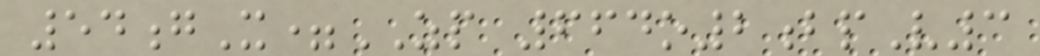54gX=ZP 664o2bpV3
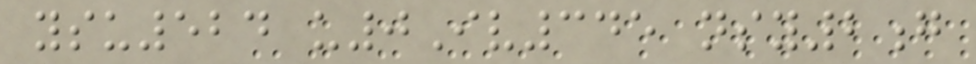ysu524 u0Iv345 nsy2g
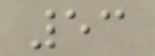53
